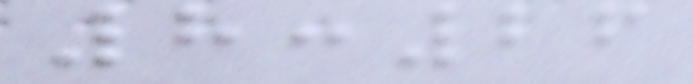8:26
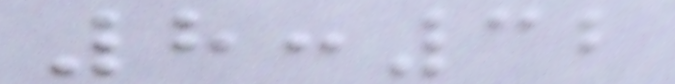8:32
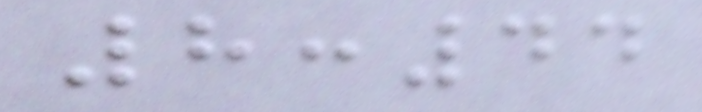8:44
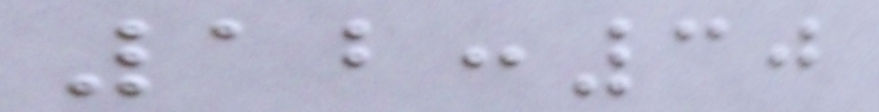12:30
